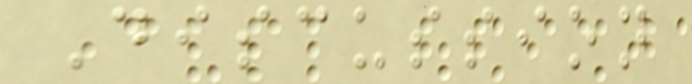Discussion
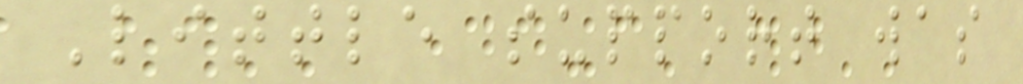Little support was
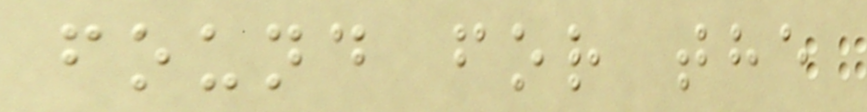found for the
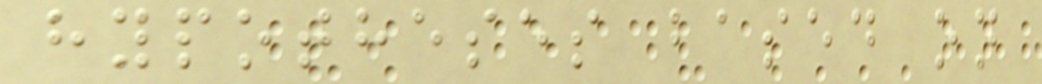hypotheses based on
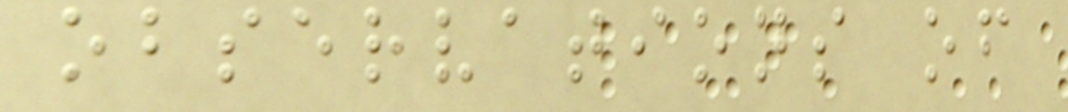observations of
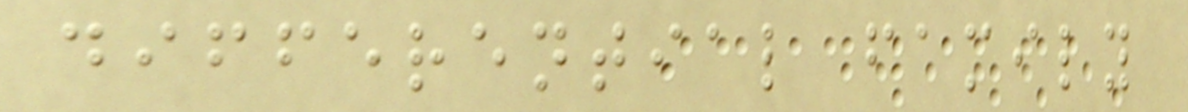differential family
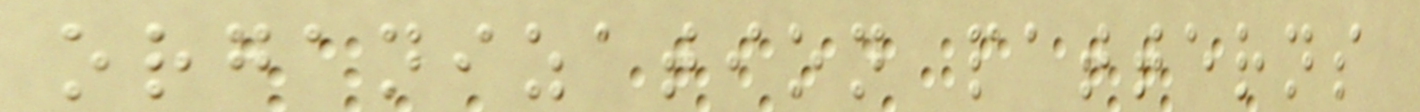organization patterns
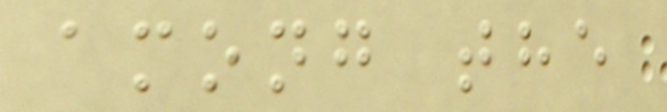among the
